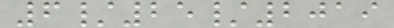6/25/2019
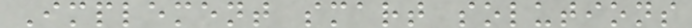Implement smart solutions
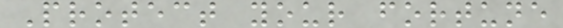Protect your fortune
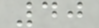40
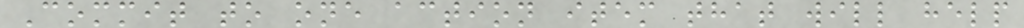Commit to one action item that will help
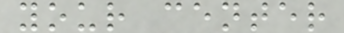your center
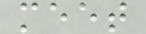meet
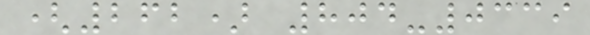(262) 804-0339
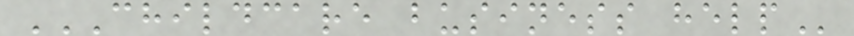CHILDCARE BUSINESS HELP
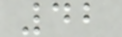42
